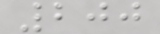200
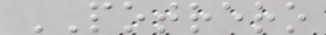POTRERO
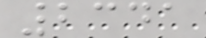2341
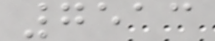7513
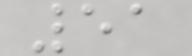51
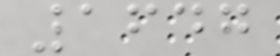1647
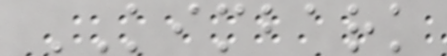KIMBARK
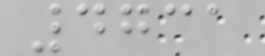4731
